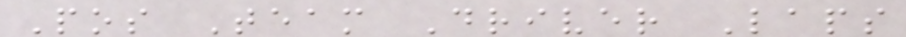Pos Team Driver Laps
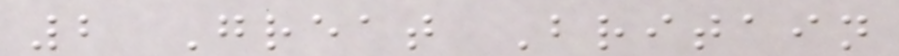2 Great Britain
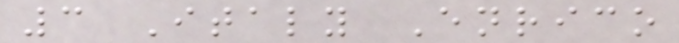3 Italy Enrico
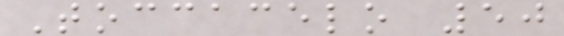Toccacelo 50
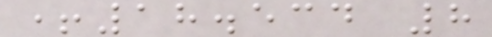+18.534 8
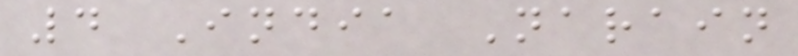4 India Narain
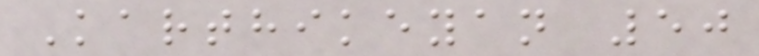Karthikeyan 50
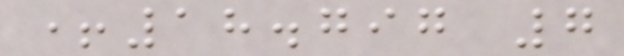+18.797 7
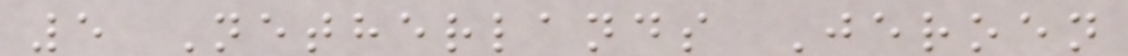5 Netherlands Jeroen
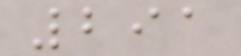291
